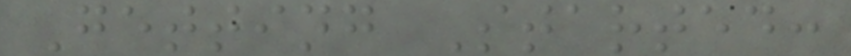Getting Started:
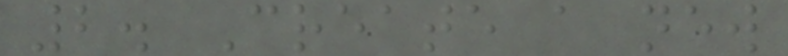2. Create a new
